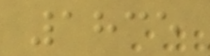1835
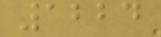1224
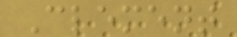Clement
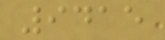9415
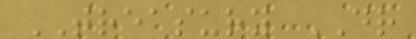TREASURY DR
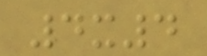4x4
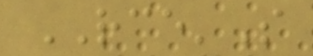RCE'S
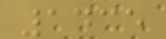1435
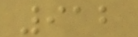912
